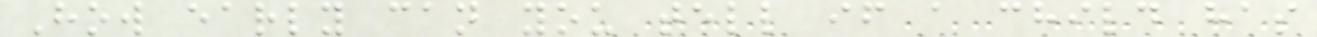How early can you tell if a child has
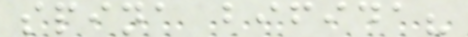spina bifida?
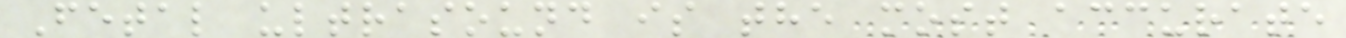Fetal ultrasound is the most accurate
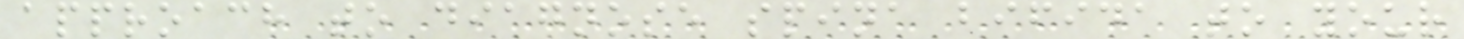approach to diagnose spina bifida to your
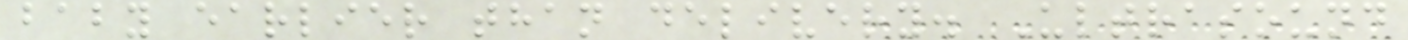baby earlier than delivery. Ultrasound
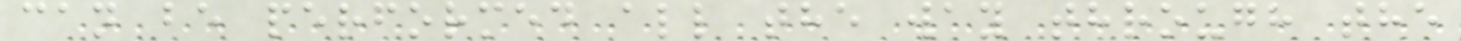can be performed all the way through the
